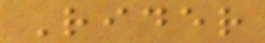Rider
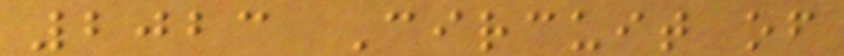2023 Circuit of
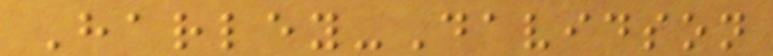Harley-Davidson
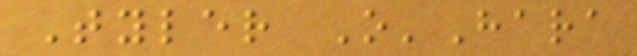Tyler O'Hara
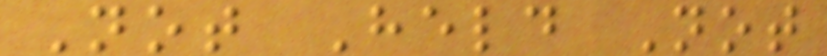Not Held Not
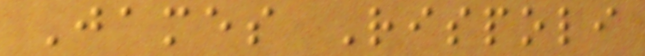James Rispoli
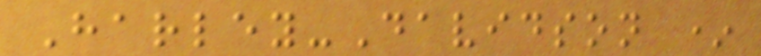Harley-Davidson *
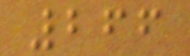266
